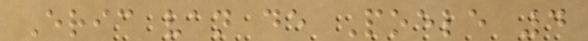Eric van de Poele 4
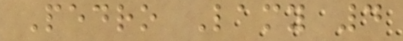Pedro Lamy 4
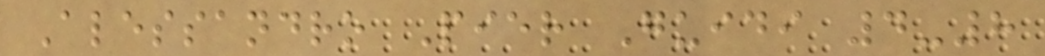Alessandro Pier Guidi 4-8
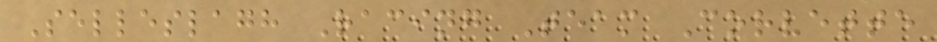Selleslagh Racing Team Corvette
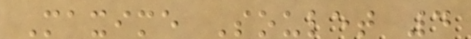Maxime Soulet 4
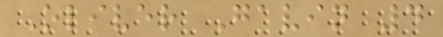Oliver Gavin 4
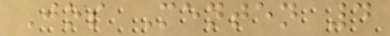Jos Menten 4
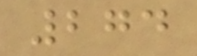274
